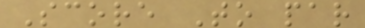Score To par
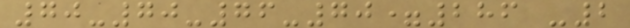70-70-76-70=286 -2
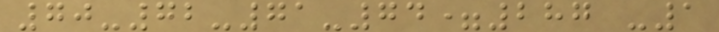70-72-71-74=287 -1
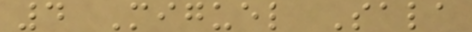4 Miguel Sala
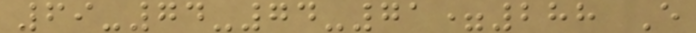69-74-74-71=288 E
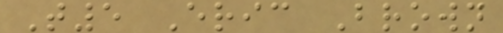T5 Eric Brown
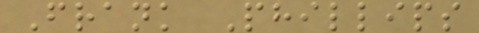Frank Phillips
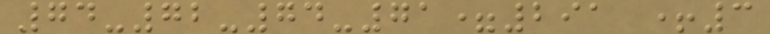74-72-74-71=291 +3
